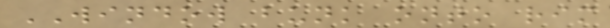WINDOW bunk onto rim
